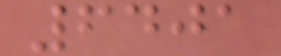6401
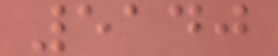5140
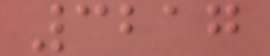3217
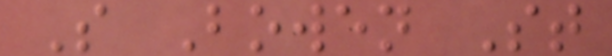S Bowen St
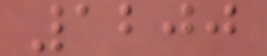1200
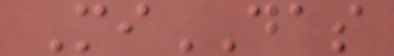MiDAS
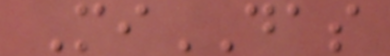MiDAS
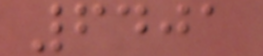6401
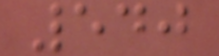540
